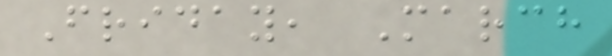Friday, March
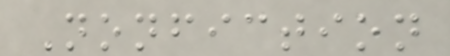Nonfiction
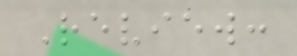Review:
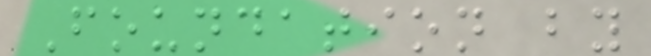Foundation by
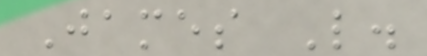James L.
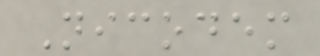Nicodem
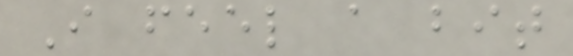I feel a bit
